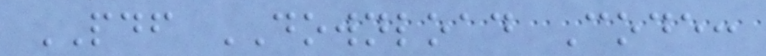PDF DOWNLOAD Code:
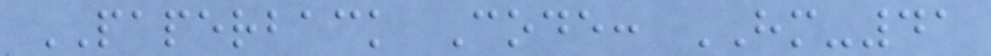PAPERBACK Code: HM-41
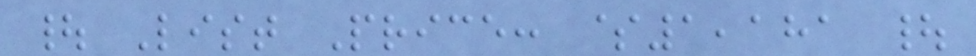| List Price: $1,181 |
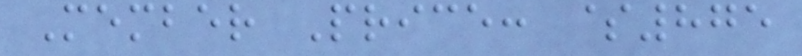Member Price: $875
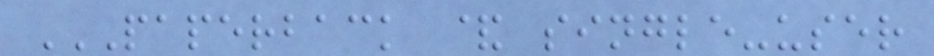PAPERBACK & SINGLE-USER
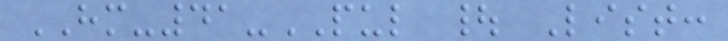HM-41-PUL | List:
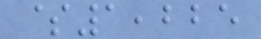$1,225
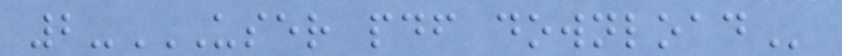2-USER PDF DOWNLOAD
